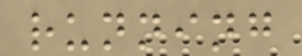running
